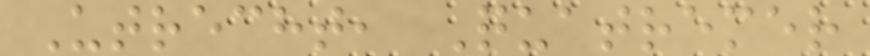Utrecht, Quatremer
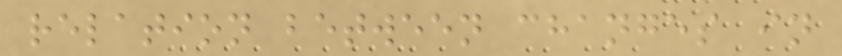relation between changes in
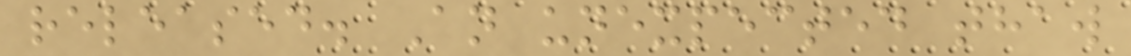released. An unexpected thaw
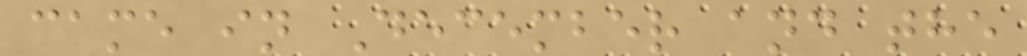came in December and the
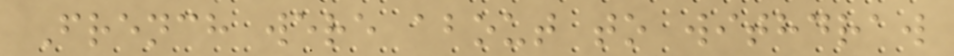French were about to withdraw
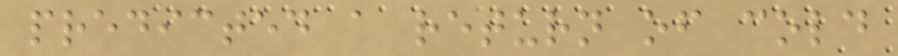predicted a return of cold
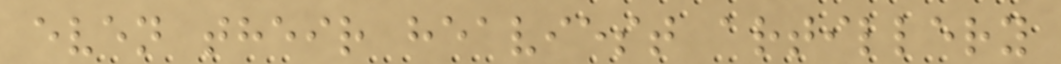even their heaviest artillery
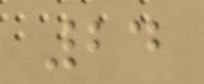24
